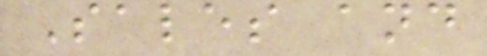Sales and
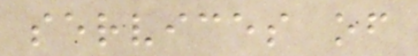services of
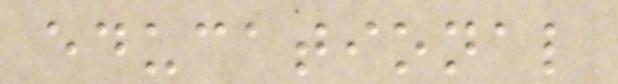educational
